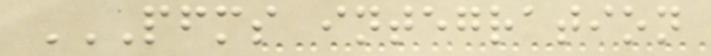PFMS INTEGRATION
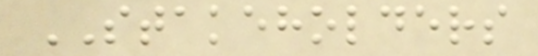STAKEHOLDERS
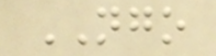NGO
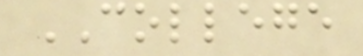COLLEGE
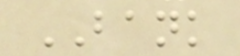BANK
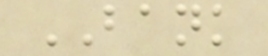BANK
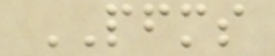PFMS
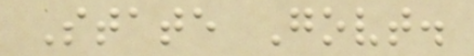State Govt.
